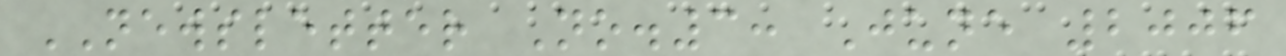NEWSLETTER No.3: June 2006
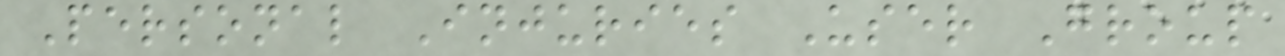Personal Injuries User Group
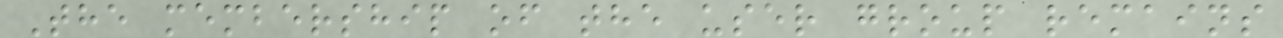The membership of the user group remains
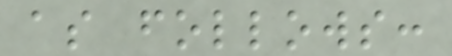as follows:
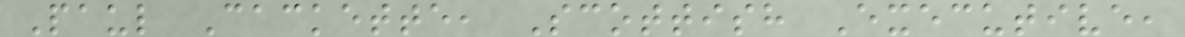Paul Cackette, Scottish Executive,
